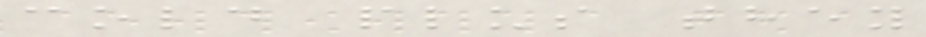cold plus they
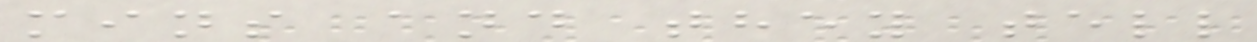mins and they tell
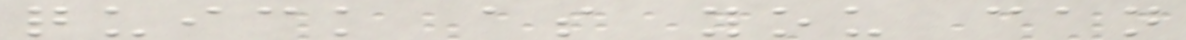quick as you can
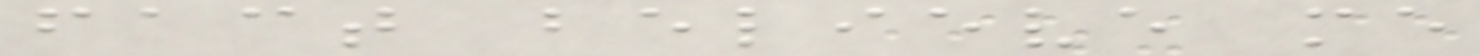fact believe me
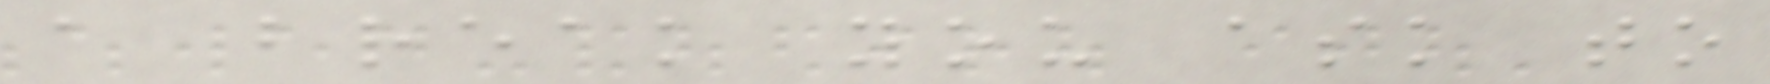a break you ask to
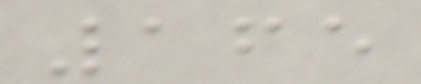165
